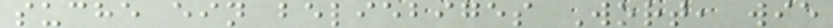suche ein beliebiges Wort, wie
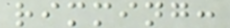rimming:
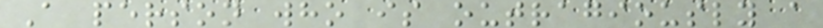A person who is outragiously a
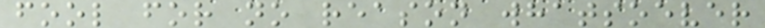fool for no reason whatsoever
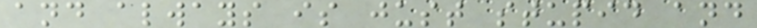and always is just stupid and
